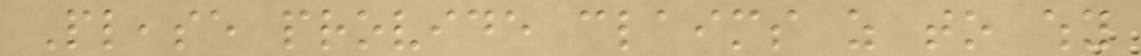Please provide claims as to why
